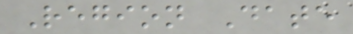Region Date
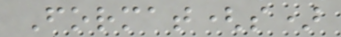Format(s)
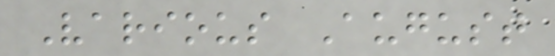Various August
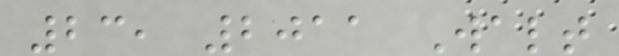23, 2011 Walt
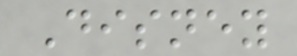Disney
